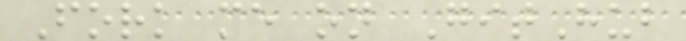Fork me on GitHub
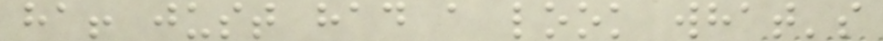ha! just had a look what's
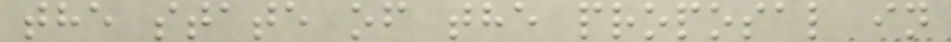the state of the proposal in
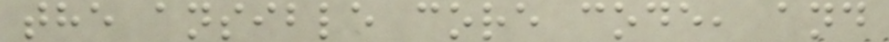the ansible core code, and
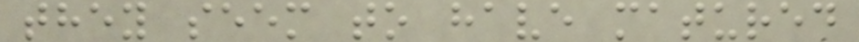they seem to have matured
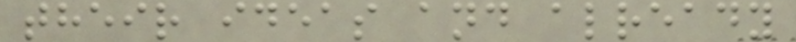their ideas and already
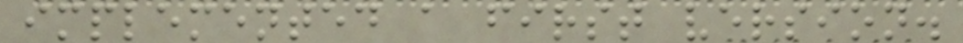implemented a first version.
